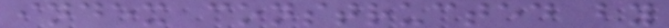index constructed by
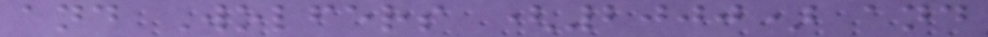and Wolfers (2000) and
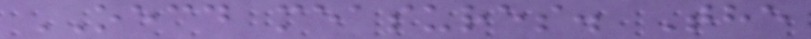OECD measures. The
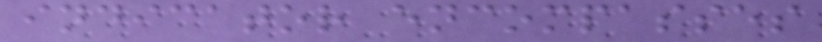indicator encompasses
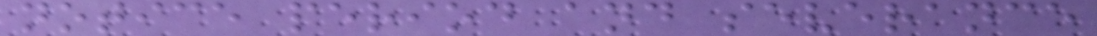notice period and severance
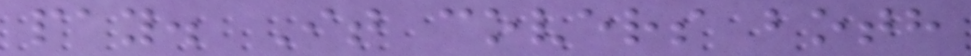pay. It covers both
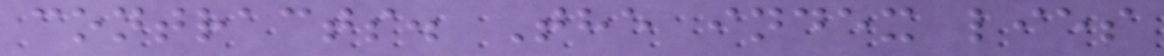contracts. The index lies
